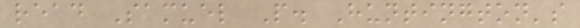read Samuel P. Huntington's
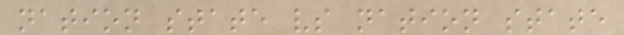nation state vs nation state
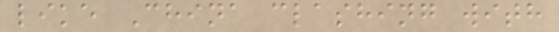like China clashing with
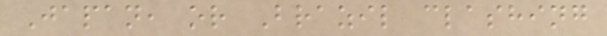Japan, or Brazil clashing
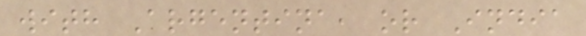with Argentina, or India
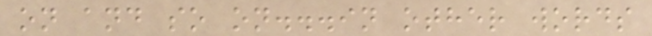on and so on...in other words
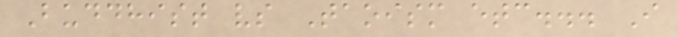Buddhist vs Taoism etc... I
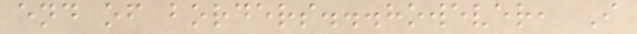end of borders...however, I
